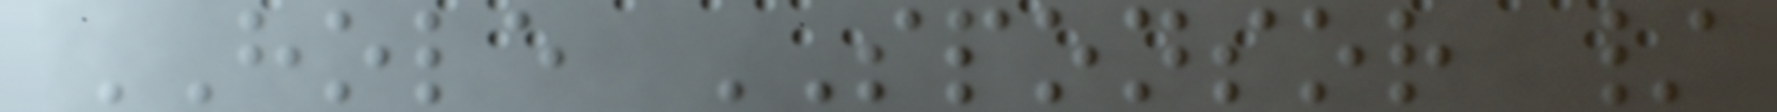HOLE SPONSOR /
